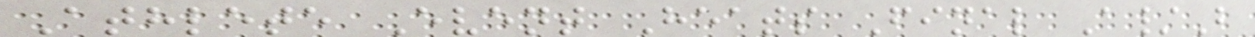Athlete Event Heats Final A/B
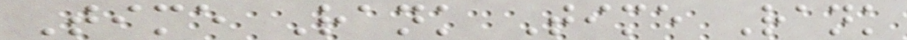Time Rank Time Rank
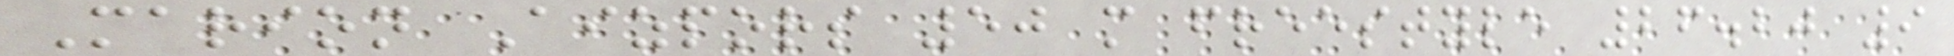Marion Aizpors 50 m freestyle 26.20 9
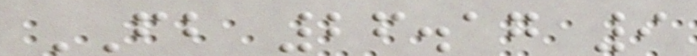FB 26.17 9
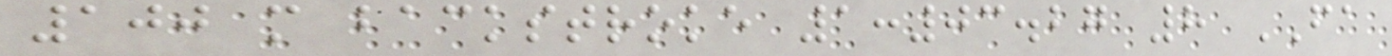100 m backstroke 1:03.27 8 FA
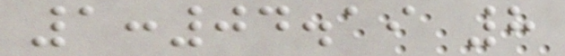1:04.19 8
